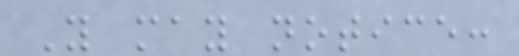You may notice:
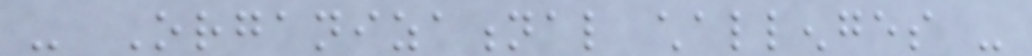- Organizational challenges -
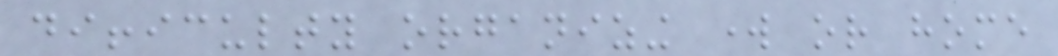difficulty organizing work or home
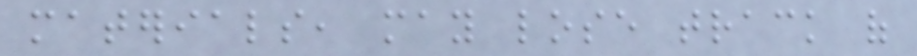materials, may lose track of
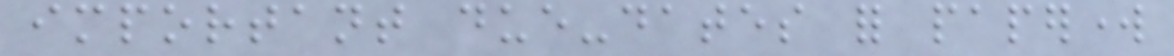important due-dates for paperwork
